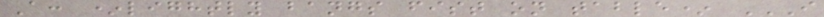A: *lightly bangs fist on table* I
